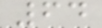64
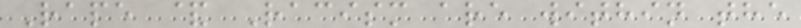Rape & Racism are within the
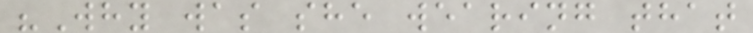"Why was she wearing that
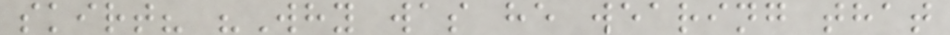skirt? "Why was he wearing that
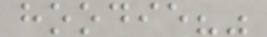hoodie?"
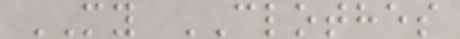MY CLOTHES
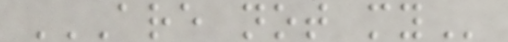ARE NOT MY
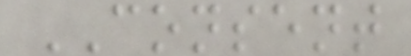CONSENT
